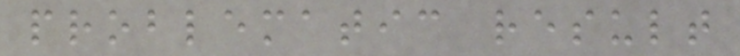problematic result
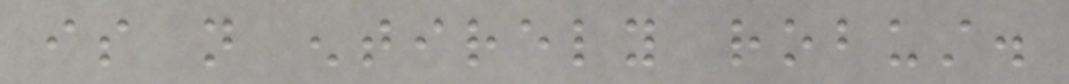is not entirely robust.
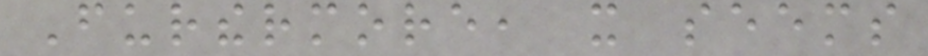Furthermore, it seems
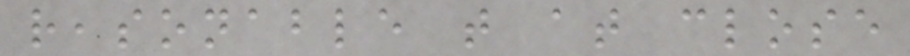reasonable that at close
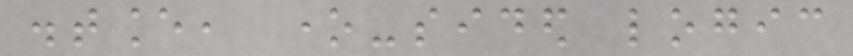distance, one-sided logic
